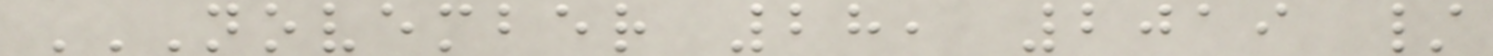NOVEMBER 28, 2019 /
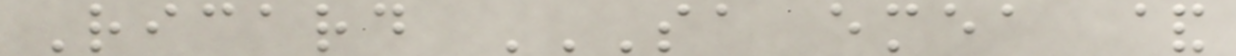Ricard SA EMEA &
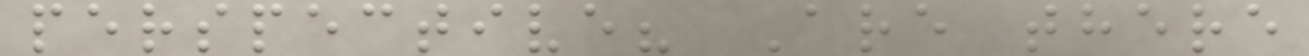perspective? Are there
